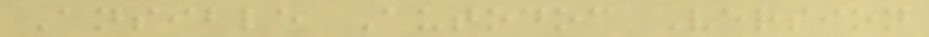Ansible Autodoc Version
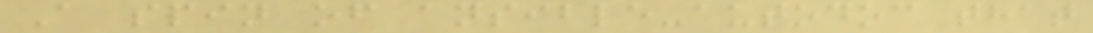A spin of ansible-autodoc that
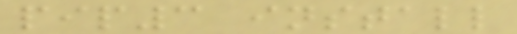pip3 install
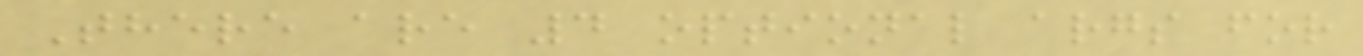There are 4 optional args for
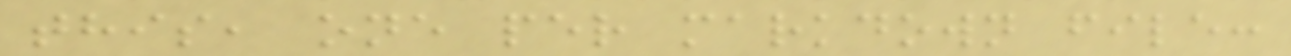this, one per markdown file:
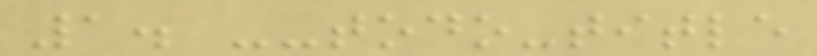1. --todo-title
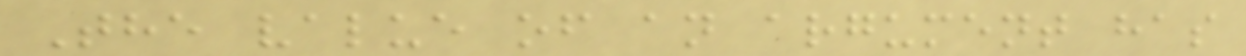The value of an argument has
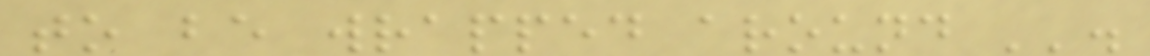to be wrapped around ''.
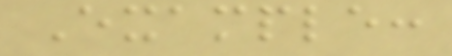Example:
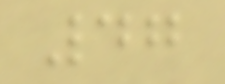47
